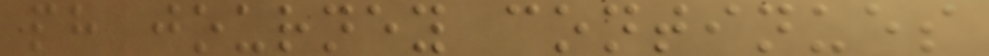ph journey continues
